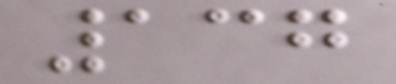137
